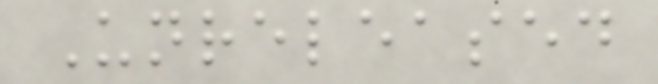Unreleased
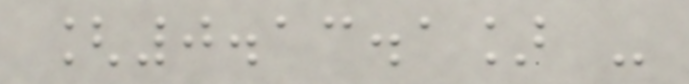[0.13.1] -
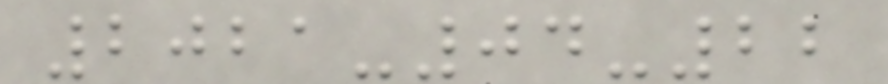2021-04-22
